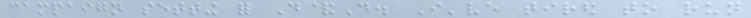campaign setting for D&D. I've tired to run
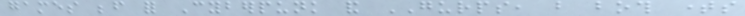games before for Cyberpunk and GURPS, but both times
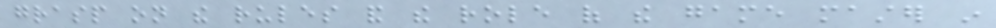grasp on the rules and the role of the game master in
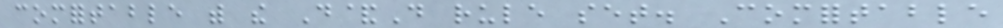comfortable with the D&D rule set. Comfortable
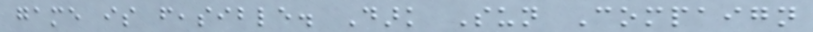game is feasible. Dark Sun Compaign
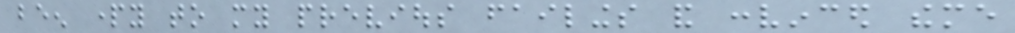been party to my previous failings and convinced theme
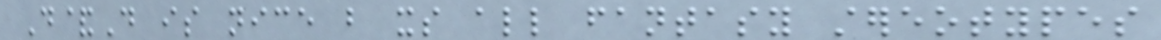D&D is nice but its all fantasy stereotypes
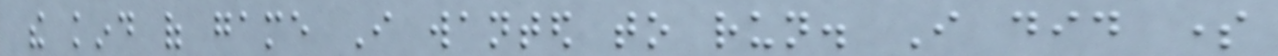the kind of game I wanted to run. I did some
